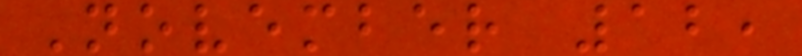November 12,
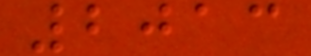2013
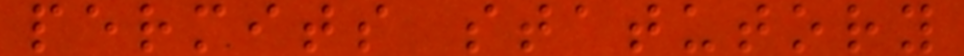permits statutory
